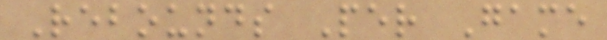Rebounds Per Game
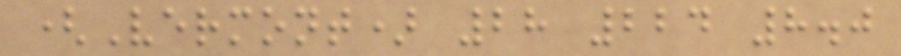(Vermont) 28 224 8.0
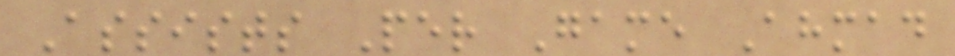Assists Per Game Ahmad
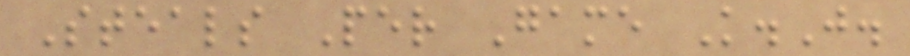Steals Per Game K.J.
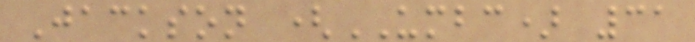Jackson (UMBC) 31
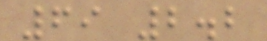69 2.2
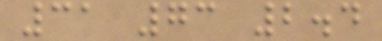31 73 2.4
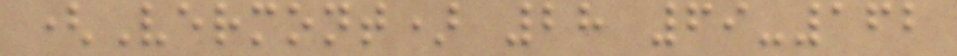(Vermont) 28 69-162
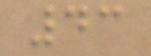43
